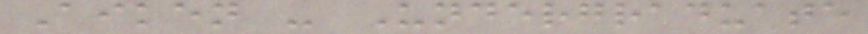Aiken - Undergraduate
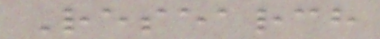Research
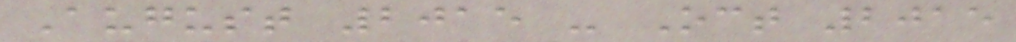August 2015 - Oct 2015
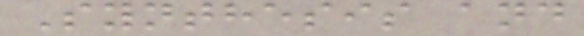Synthesis and
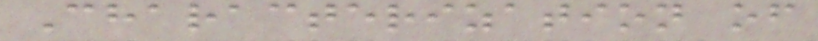Characterization of
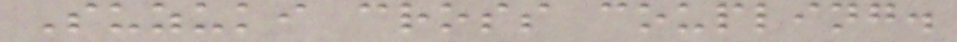Suzuki cross coupling.
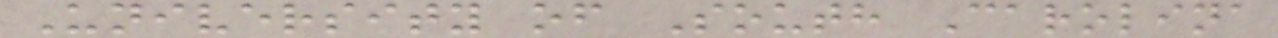University of South Carolina
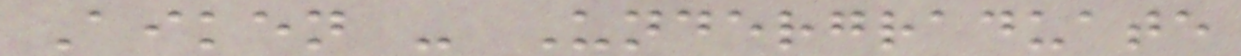Aiken - Undergraduate
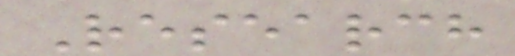Research
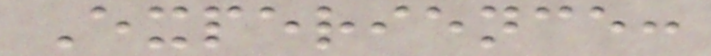Experience:
